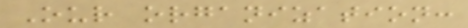Our organization:
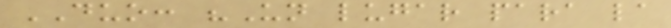DUO: "Un lugar para la
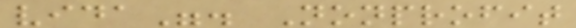vida". Nonprofit
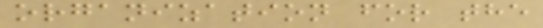organization for the
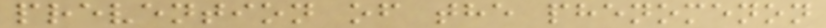prevention of the phenomenon
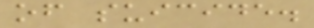of suicide.
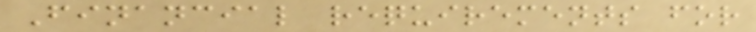Financial requirements for
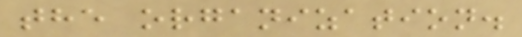the organization.
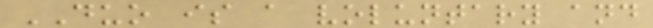DUO is a voluntary and
